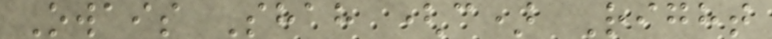Owais Shah (c) Right
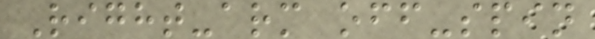Right-arm off-spin
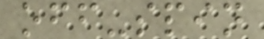off-spin
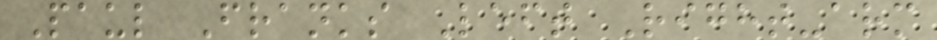Paul Franks Left Right-arm
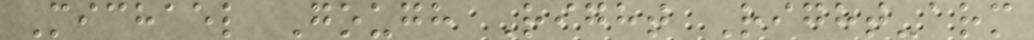Michael Gough Right Right-arm
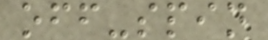off-spin
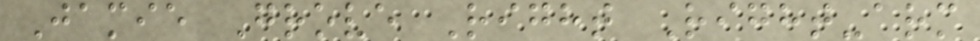Jamie Grove Right Right-arm
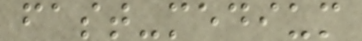fast-medium
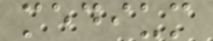medium
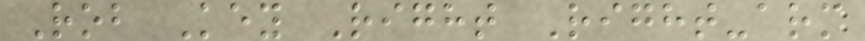Rob Key Right Right-arm
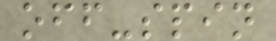off-spin
